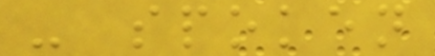- spoken
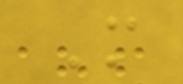M
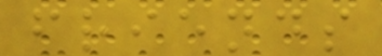friends
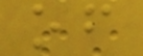of
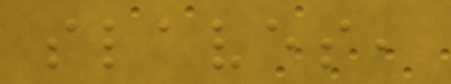slaves,
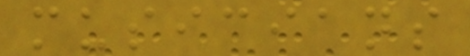musicians
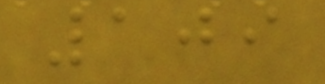109
